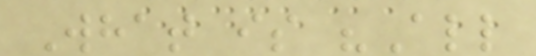What is "All
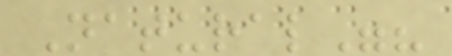Natural"?
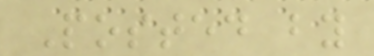Posted by
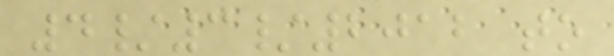4/3/2012 to
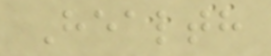Health
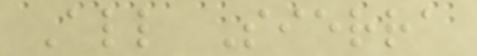All Sierra
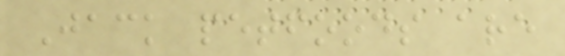Jack petfoods are
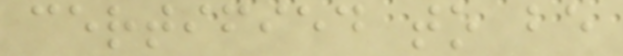certified to be
